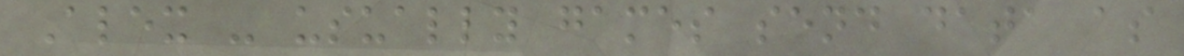Alex - usually games send data as
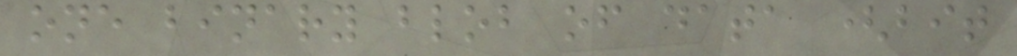one binary blob of data (bit
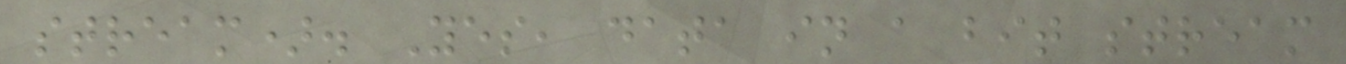stream). Yes, data in a bit stream
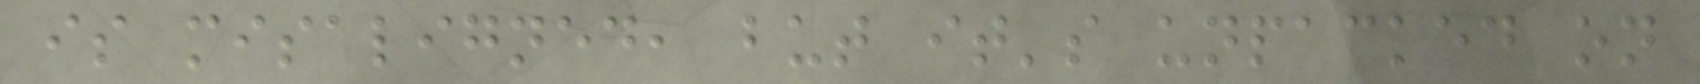is misaligned, but it's unpacked on
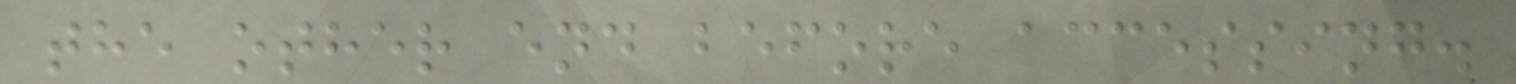the other end before accessing.
